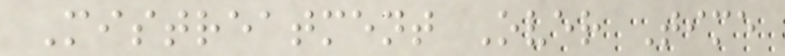Mistreatment Over Time
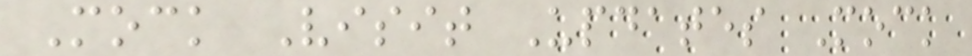Mock Visit Updates Mock
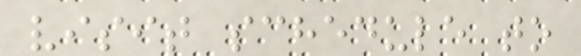visit schedule to
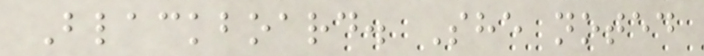Blackboard. She noted
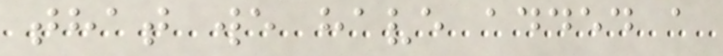that we have added a
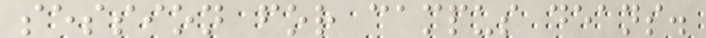session for campus deans.
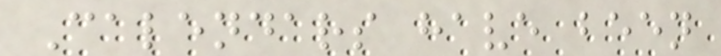Calendars have been
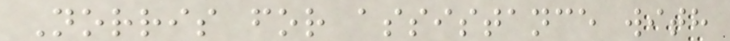Norris for assistance with
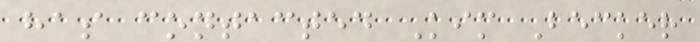has contacted Kim Becker
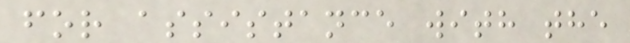for assistance with the
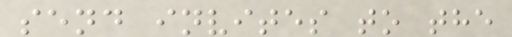send invites to the
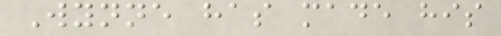Wynne has made his
